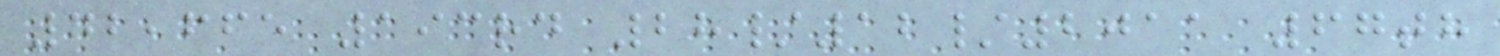42,665 193rd 28/12/2011 67th
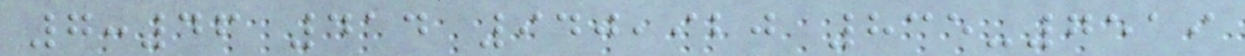7:46 414 940,920 835-7519
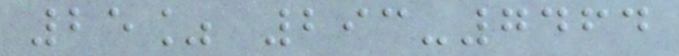25% 293-7464
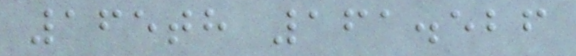165th 161.526
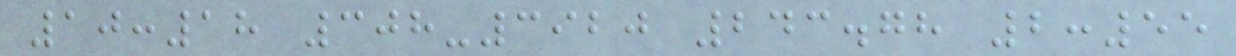10:18 308-3920 243.78 2:55
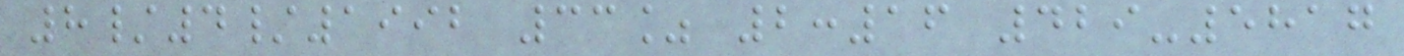8/4/1992 33% 2:16 429-5817
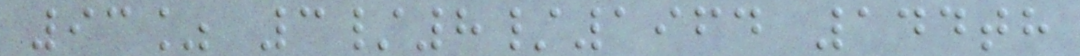93% 3/8/1964 144th
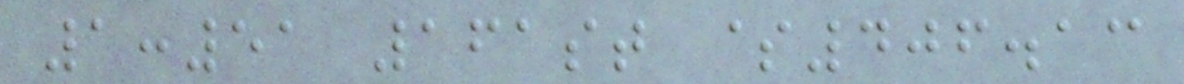1:51 161st $406.13
